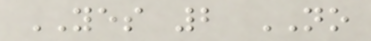YES 2 NO
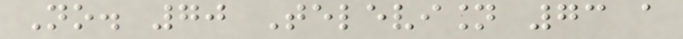No. 70 Television 73 a
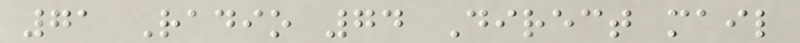71 Radio 74 Direct mail
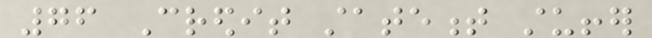76 Credit statement stuffer
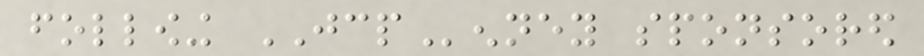following JCPenney sponsored
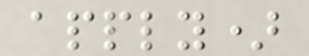apply)
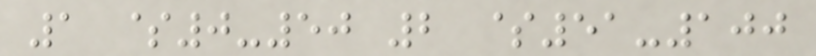1 $0-50 2 $51-100
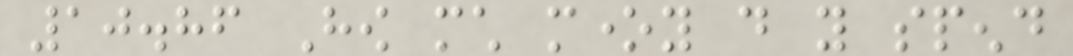10.86 How much money do you spend
